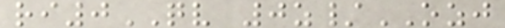ri0QV 0z/OZJ
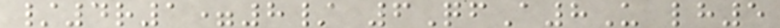/4r1=8/ 6QfA8U lh5
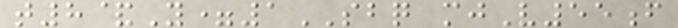t8&Y=1SBQ mjV55f
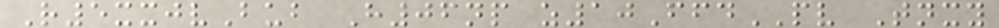R5xxjvBub H06np z10FfdPV Tnxy
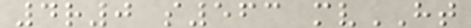4r0 s563 mvHT
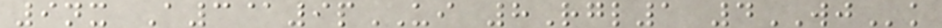9nx A3@9pUI 8Rgl1 4WJk
